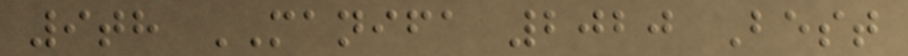9th MANIFA 2020 Best
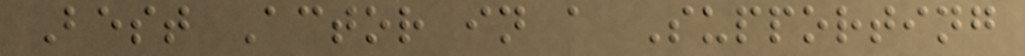Best Actor in a Supporting
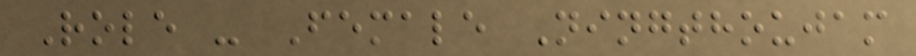Role - Female Ningthoujam
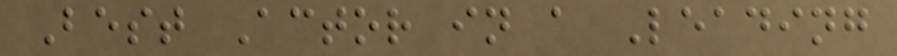Best Actor in a Leading
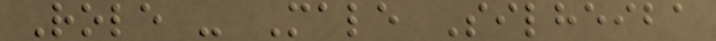Role - Male Silheiba
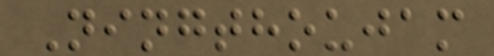Ningthoujam
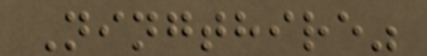Ningthire"
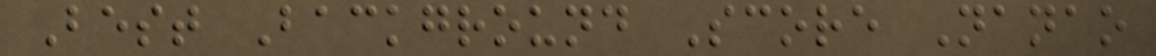Best Background Score Nanao
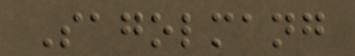Sagolmang
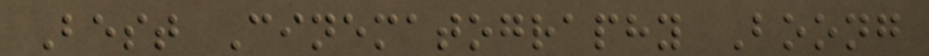Best Cinematography Boong
